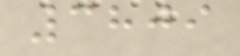3809
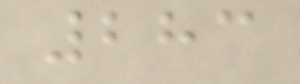283
